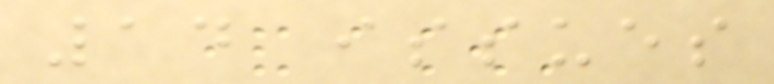14 issues
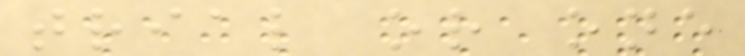trial or one
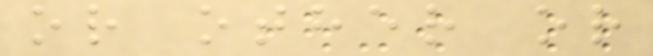or other or
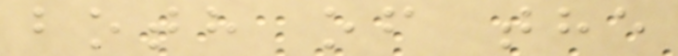both of the
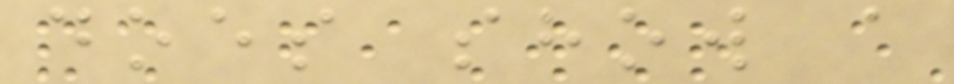does show a
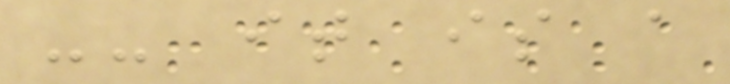-- it is a
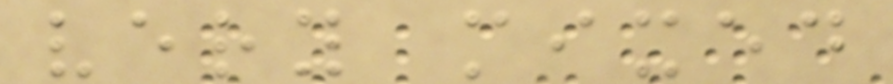very mixed
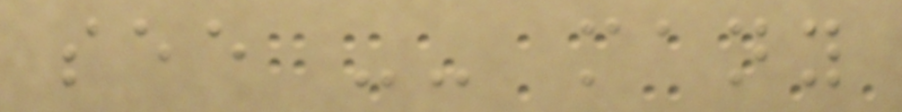see -- many
